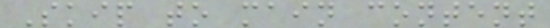Skip to main content
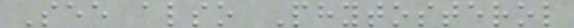See also Phytosterol
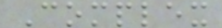Complex
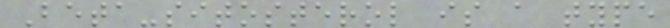Beta-sitosterol is a type
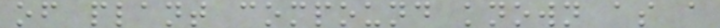of plant compound known as a
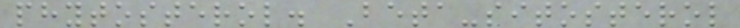phytosterol. Beta-sitosterol
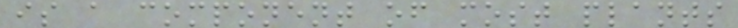is a component of most plants
